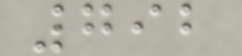792
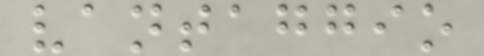vantaggio
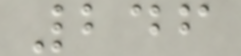246
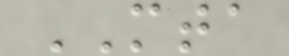MTA
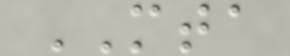MTA
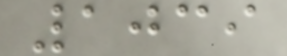1039
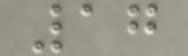17
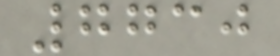7730
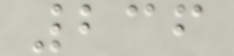236
